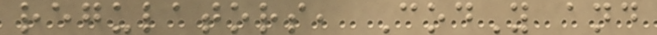regulators, CodY and
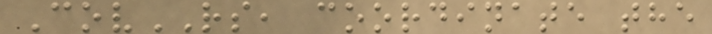CovRS, coordinate the
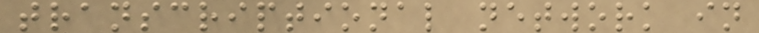transcriptional network in
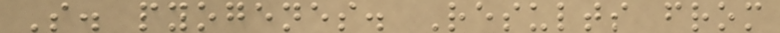S. pyogenes. Results from
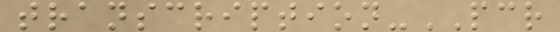transcription-PCR
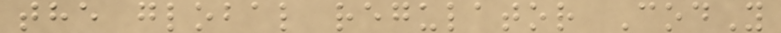the global regulator CodY
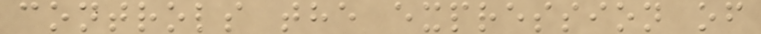controls the expression of
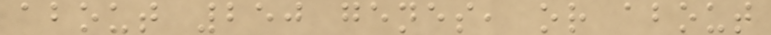about 250 genes, or about
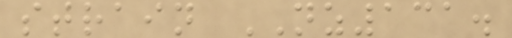strain NZ131.
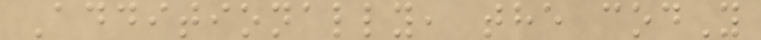Additionally, the codY
